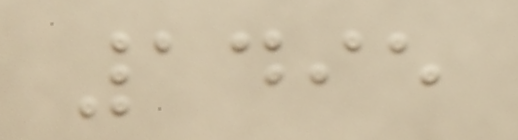1495
